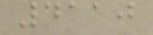4110
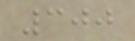300
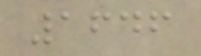1646
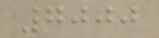7000
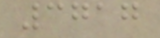3717
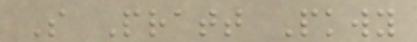S Pratt Pkwy
